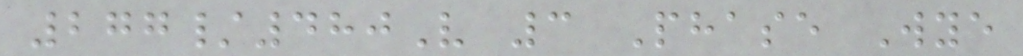277/480V 3 Phase Wye
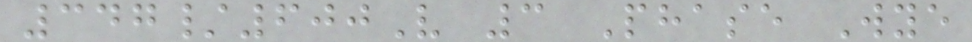347/600V 3 Phase Wye
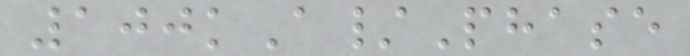100kA/Phase
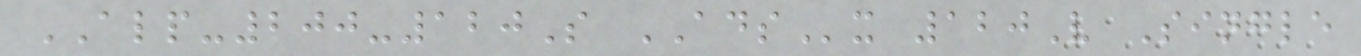ALP-200-120S ADSx 120V Single
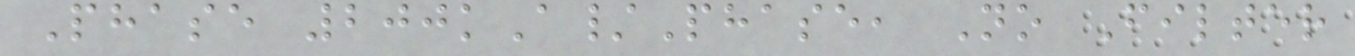Phase 200kA/Phase, No Filter
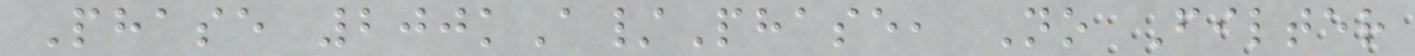Phase 200kA/Phase, No Filter
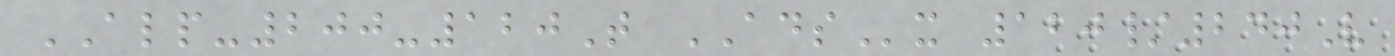ALP-200-120T ADSx 120/240V
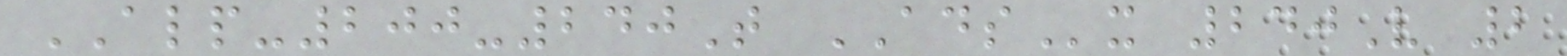ALP-200-240T ADSx 240V 2
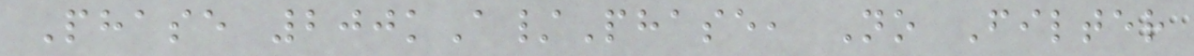Phase 200kA/Phase, No Filter
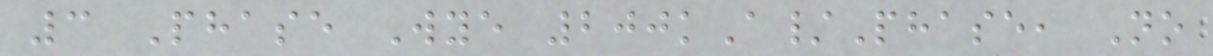3 Phase Wye 200kA/Phase, No
